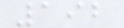192
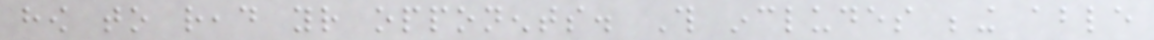how to read your opponents. This includes being able
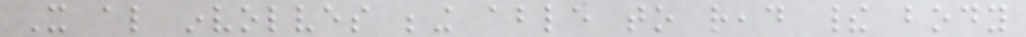It also involves being able to read their body
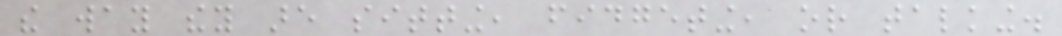the way they are sitting, fidgeting, or talking.
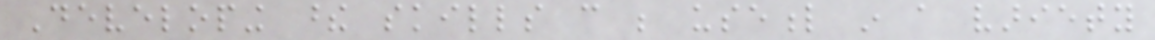Developing these skills can be useful in a variety
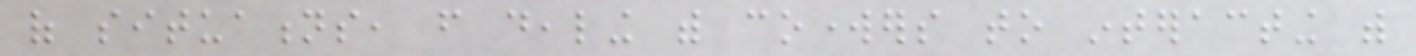of situations, from dealing with coworkers to interacting with
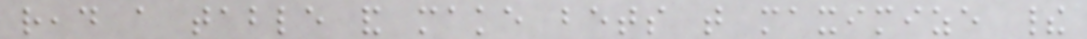read a table and make bets that maximize their
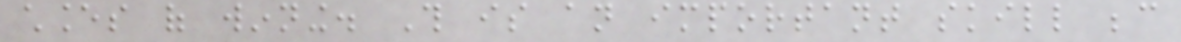chances of winning. This is an important skill because
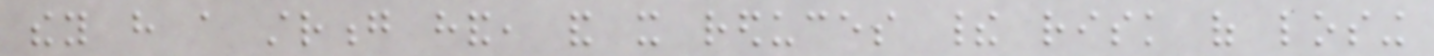they have a strong hand, and it reduces their risk of losing
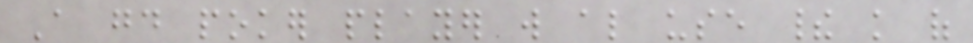A good poker player will also use their knowledge of
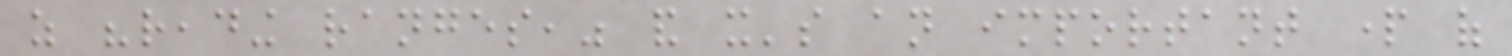as "reading ranges," and it's an important part of
